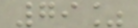79%
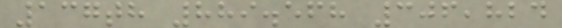137th 889.568 306,824
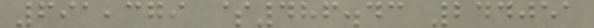691,379 $486.43 244051
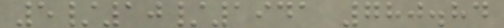5/10/1941 780.84
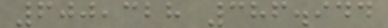600,328 386.944
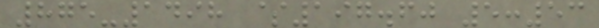875-1498 $197.60 5:53
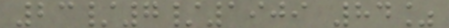23/7/1909 84%
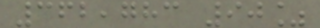362,783 90%
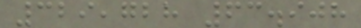329,728 63.908
